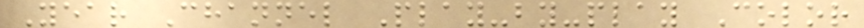Year Channel Play-by-play Color
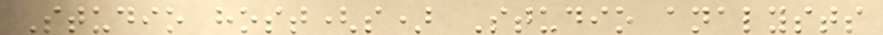Studio host(s) Studio analysts
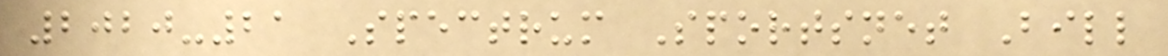2020-21 Spectrum Sportsnet Bill
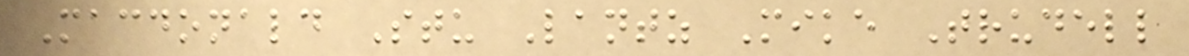Macdonald Stu Lantz Mike Trudell
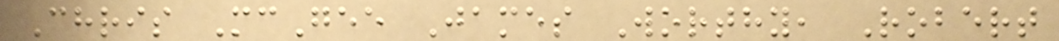Chris McGee James Worthy, Robert
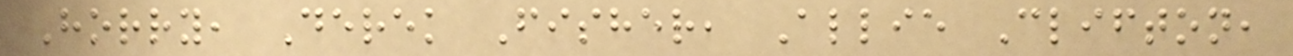Horry, Derek Fisher, Allie Clifton,
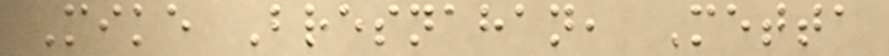Mike Bresnahan, Metta
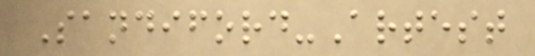Sandiford-Artest
